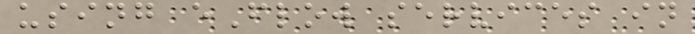using eFlow services in
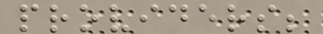providers;
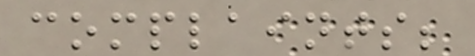complaints;
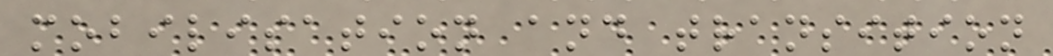mobilisation and transition
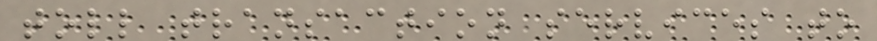toll transaction services to
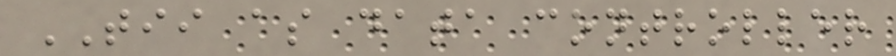TII as data controller
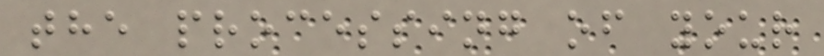the processing of your
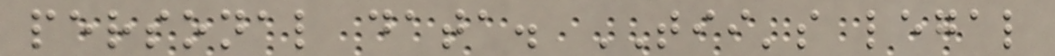personal data. TII's legal
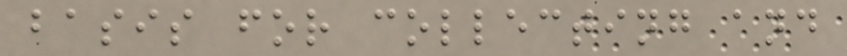basis for collecting and
